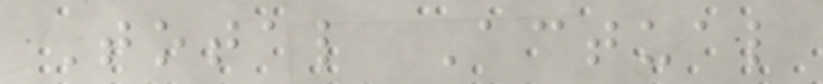Total Actual
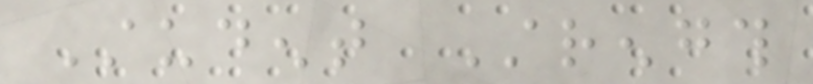Student Strength
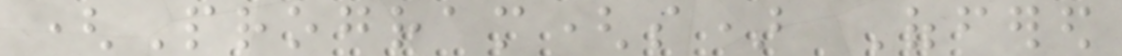(Program(s) Offered
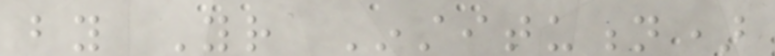by Your Institution)
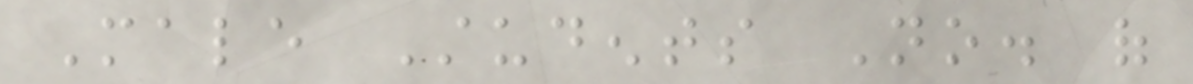Male Students No. of
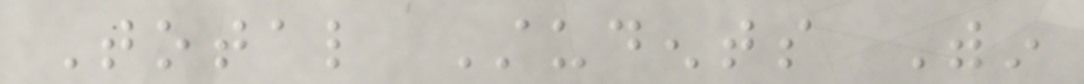Total Students Within
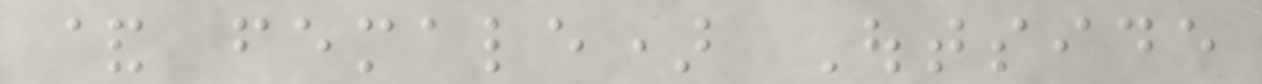& female) Outside
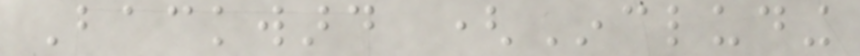Backward (Including
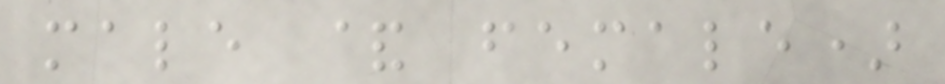male & female)
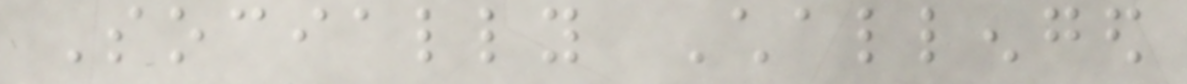Socially Challenged
